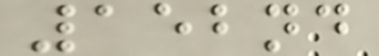152nd
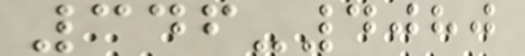346-4080
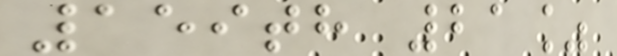159th 21%
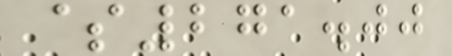$271.00
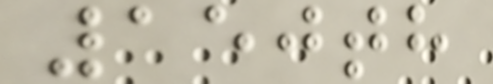150th
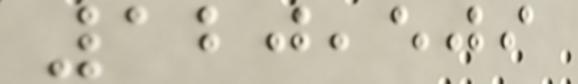120,509
